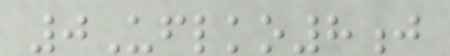0Uflko8j
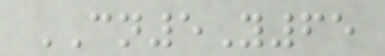CN5Y65
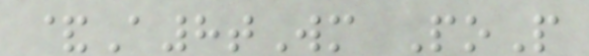&A8tWm PoP
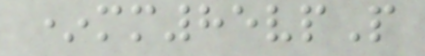*mm85vpP
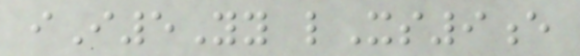iI5Yy lXs9e
